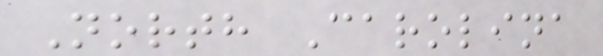North Carolina
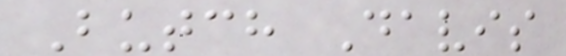Butch Davis
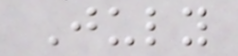July
